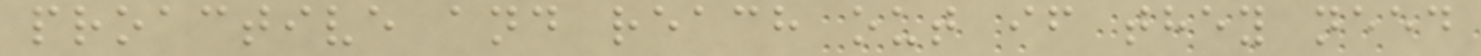proactive and reach out if they need
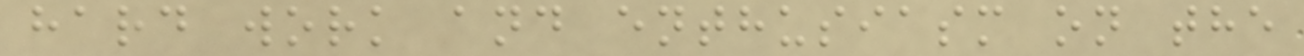hard work and enthusiasm on the
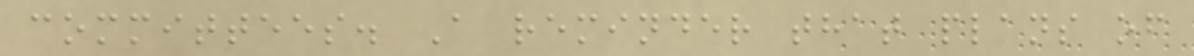committees. A reminder that plans of
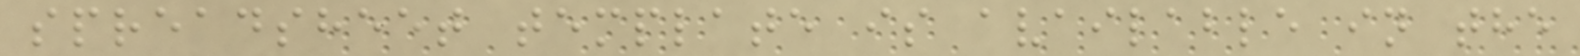spreadsheet template is available in the
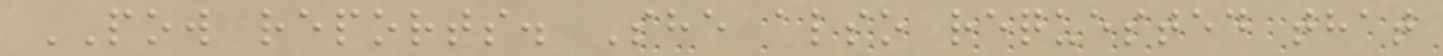POW reports. She also requested that
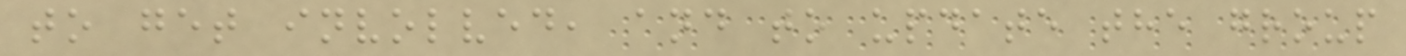to get involved, and to update the group
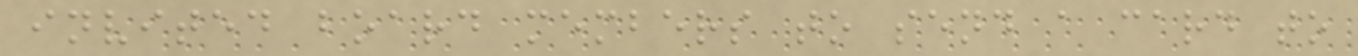invited board members to send a card to
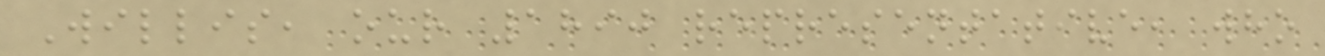Willis, our 1890 representative, who
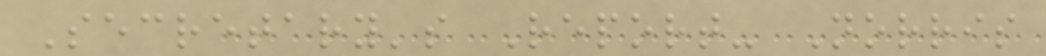Secretary's Report- Norris
